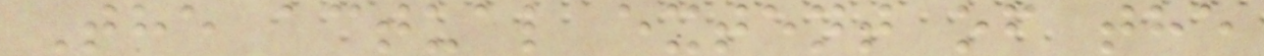The actual extent of the
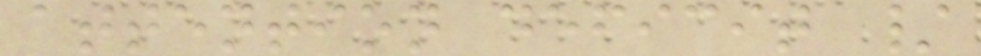attention deficit /
